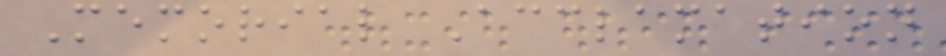Memorial Acclamation
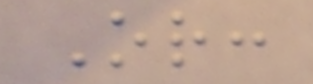Or:
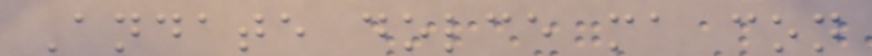Andate dolce ma con
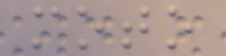moto
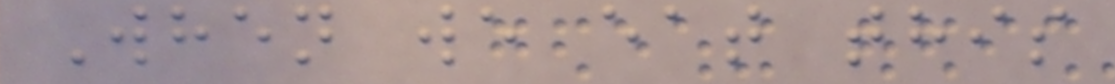When we eat this
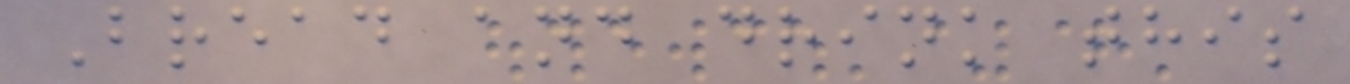Bread and drink this
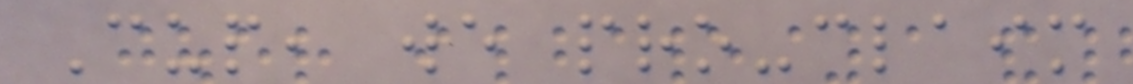Cup, we pro-claim
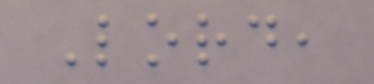Lord,
